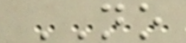NO
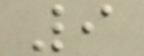9
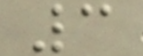3
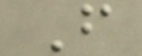F
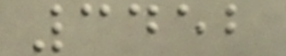3452
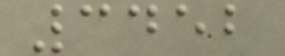3452
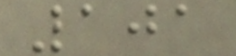101
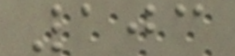103
